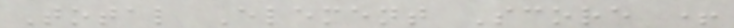Total Element Score +
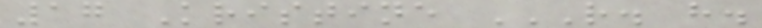17 Kristine R. H.
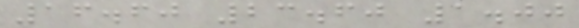16.60 23.60 1.00
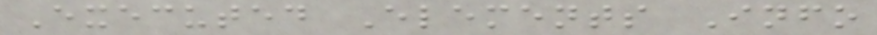Executed Elements Info
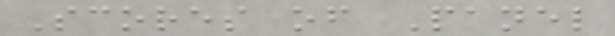Scores of Panel
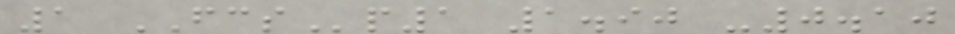1 FCSp1 1.90 -0.10
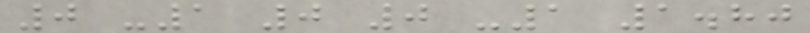0 -1 0 0 -1 1.80
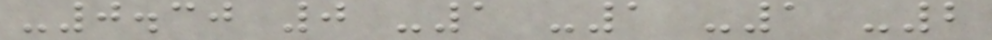-0.30 0 -1 -1 -1 -2
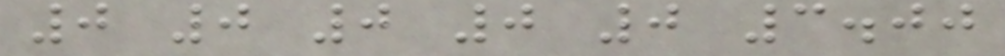0 0 0 0 0 3.00
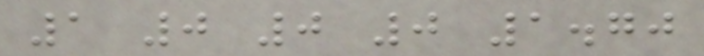1 0 0 0 1.70
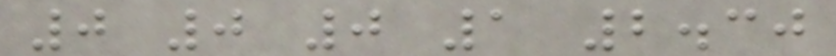0 0 0 1 2.30
